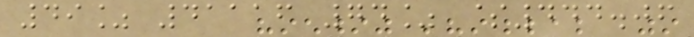49% 41116 74% $444.06
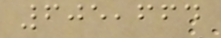605,664
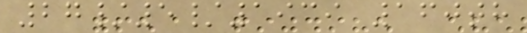27/5/1939 160th
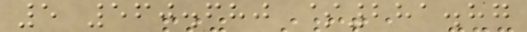5 560.680 $281.87
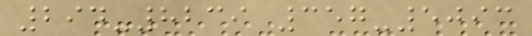294-8239 357-5093
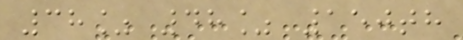38% 48% 150th
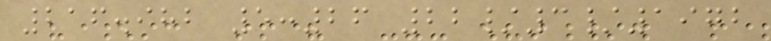216.982 5:26 22/3/1972
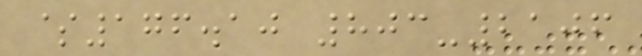$176.10 803-2106
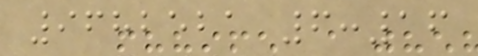9682521 6:16
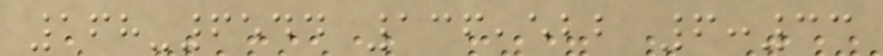168-6544 136,522 6:33
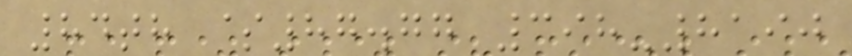84th $87.77 398-8190
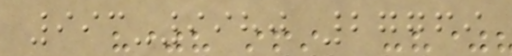993-9980 27769
